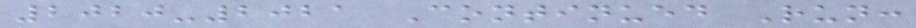2020-2021 Continued Run:
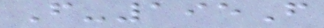F-195F
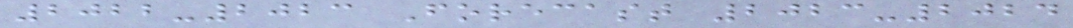2022-2023 Forecast 2023-2024
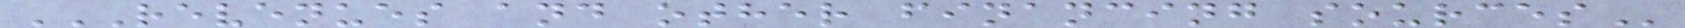REVENUES AND OTHER FINANCING SOURCES
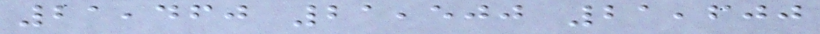21,460 21,500 21,600
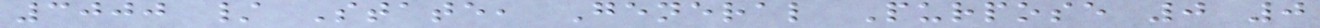3000 / State, General Purpose 0 0
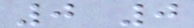0 0
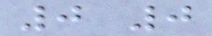0 0
